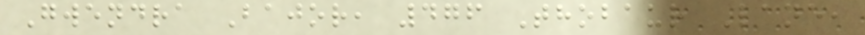Gwendra Bajor, 476 Thobaur Lane,
